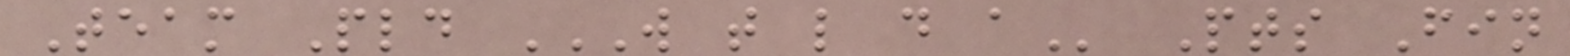Team Pld W T L D A Pts Fin
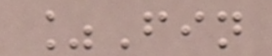%Fin
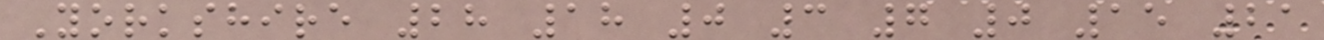Yorkshire 28 18 0 3 7 0 15 21
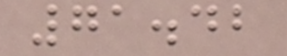71.42
